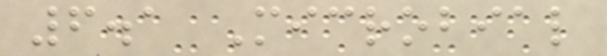6.1 Microbial
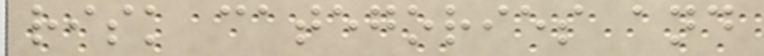risk categories and
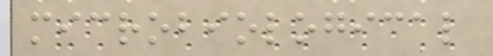microbiological
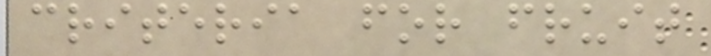criteria for fruit
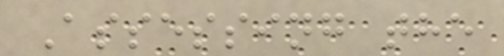Assessing the
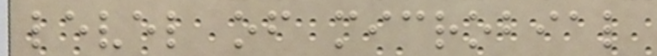level of microbial
